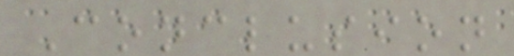Conclusion
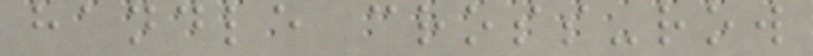handle cross-row
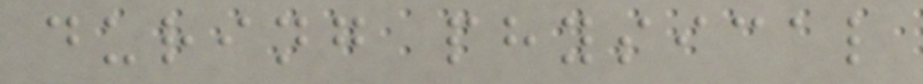during physical
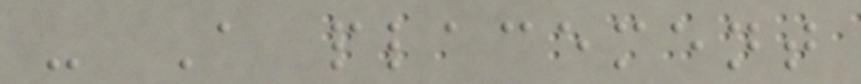- A placement
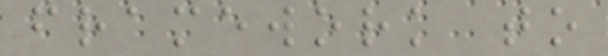framework to
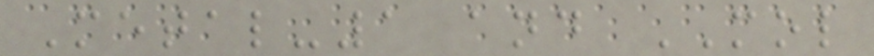Metal-1 and MOL
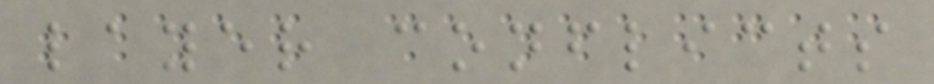layer conflicts
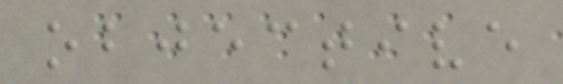objective
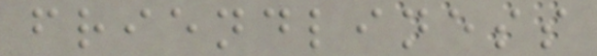friendliness
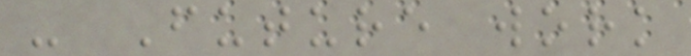- Future work
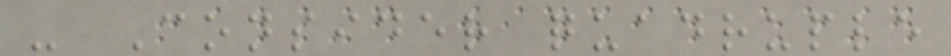- Consider quadruple
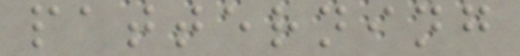patterning
